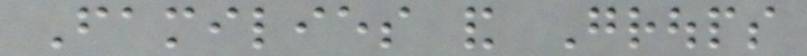Families and Groups
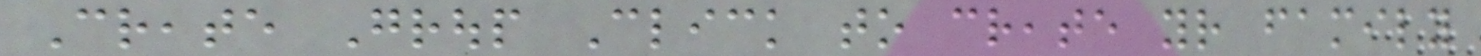Create Group Click to create your family
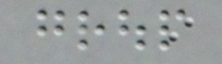group
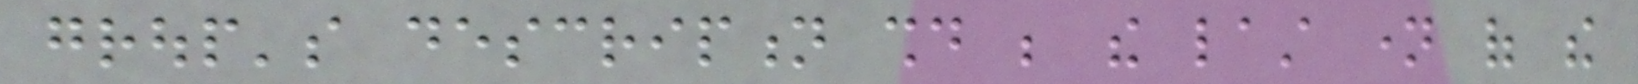group's description should be the last name of the
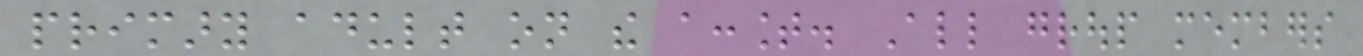primary adult on the account. All group members
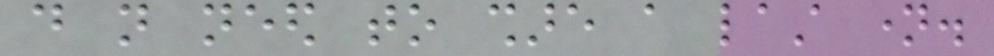do not need to share a last name.
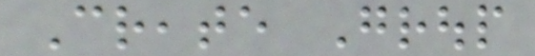Create Group
